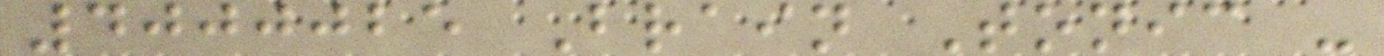4000025 Brain Tonic -
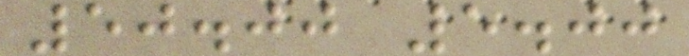50.00 5.00
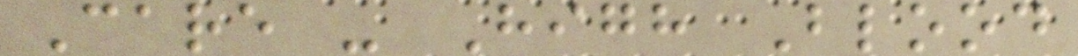Care - High Blood
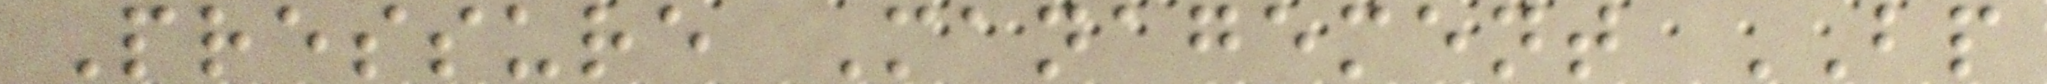Pressure Management BP
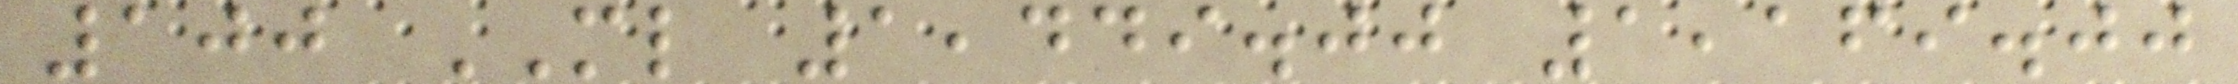100 ML 1,449.00 1,169.00
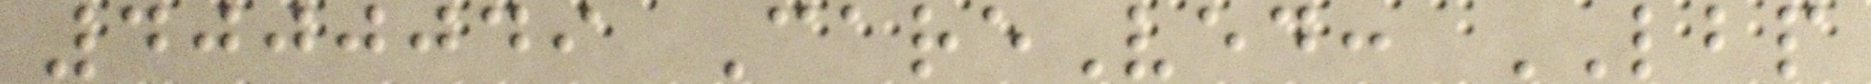4000049 CareVed: LBP
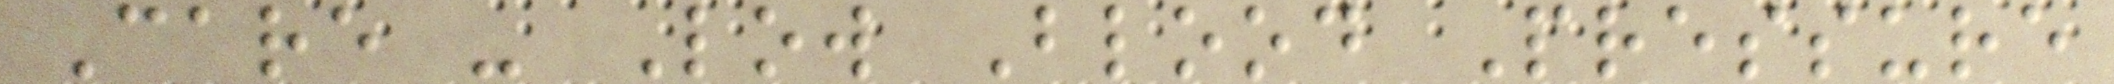Care - Low Blood Pressure
